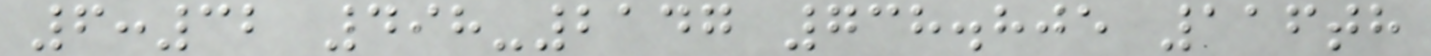6:32 498-2147 738.805 116th
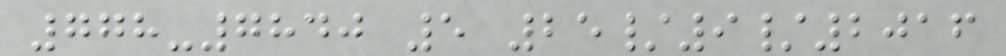778-7840 5 25/9/2016
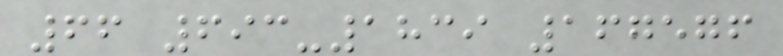66 693-1839 167576
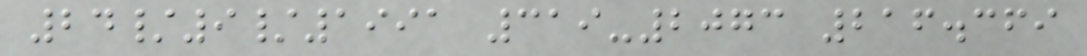24/9/1991 319-2073 216.369
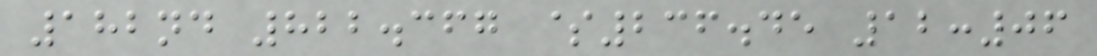182nd 822.367 $236.45 12:06
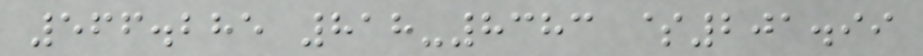566.285 818-8383 $201.99
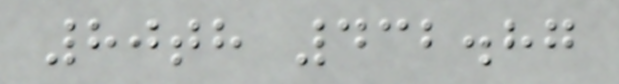80th 432.87
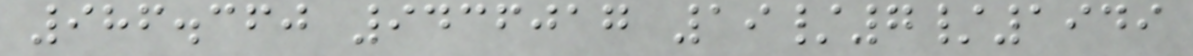986.360 9436017 19/7/1949
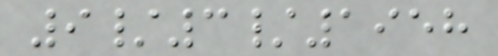9/3/1958
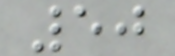50
